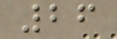26
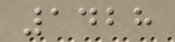1428
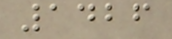1426
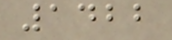1422
